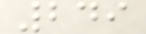249
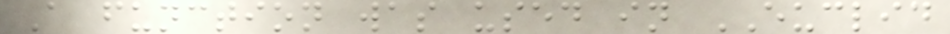A function was used in EUCLID
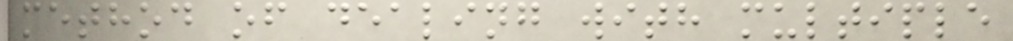method of dealing with multiple
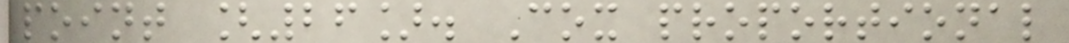point [26]. Cox proportional
